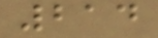214
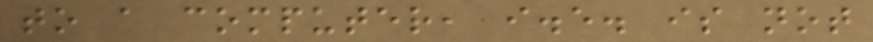to a computer, i.e. is not
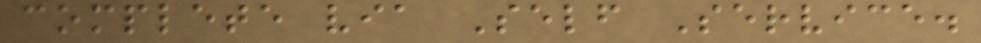complete via Self Service.
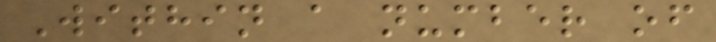Within a number of
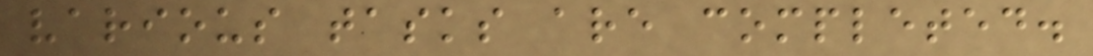various tasks are completed.
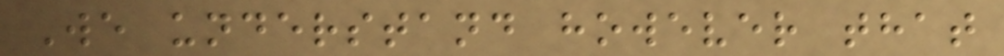We understand however that
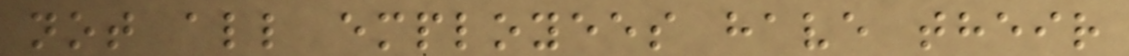not all employees have their
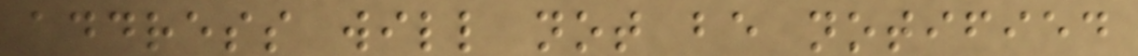address will not be notified
